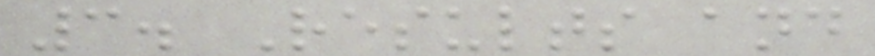3. Results and
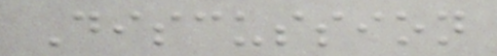Discussion
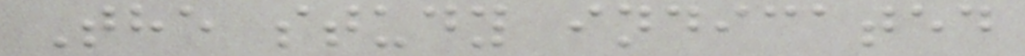The study indicated
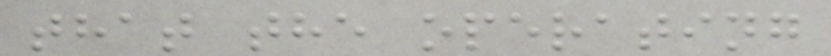that the operating
